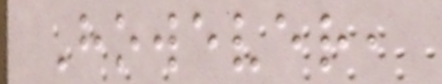However,
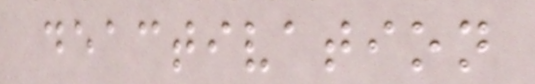deactivation
